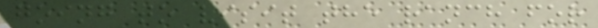going to visit the ranch for
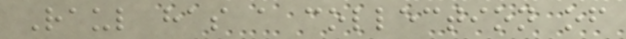Raul has a collection of
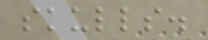skulls.
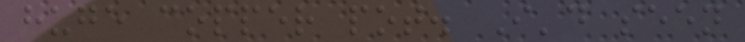huge copper pot. I'd seen
